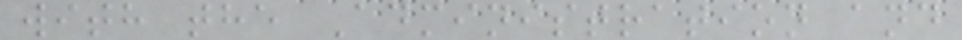with the Administration and
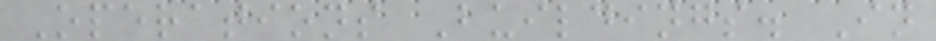Operations Buildings. In
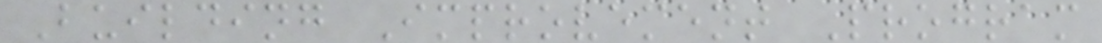Building Improvement Program
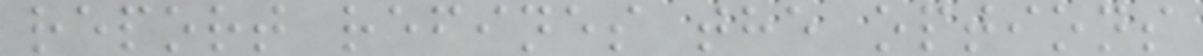report refines the options
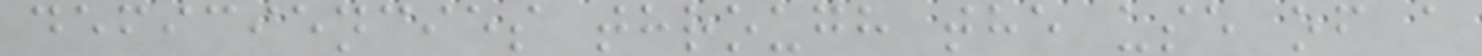deficiencies through the use of a
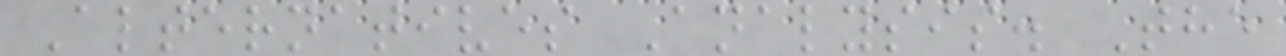Alternatives Analysis. The
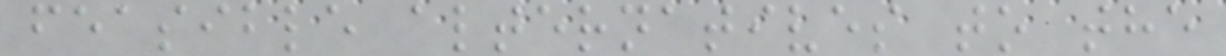feasible alternatives to the
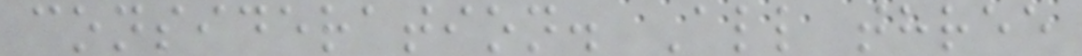consideration. All three
